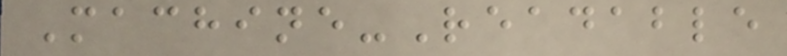Machine-Readable
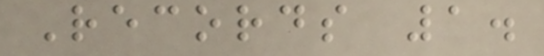Records 1.
